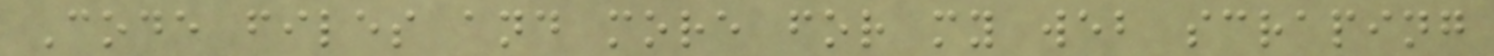Code files and more for my web scraping
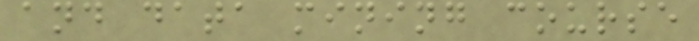and data mining course
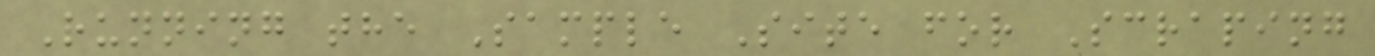Running the Sample Site for Scraping
